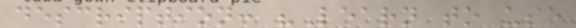description: "Learn to use
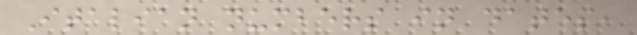Italian numbers in dates,
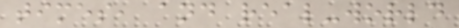times, and real-world
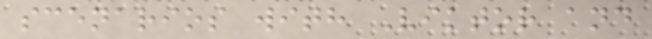scenarios with Viktor and
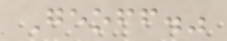Geoff."
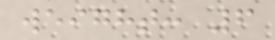weight: 6
